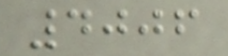4006
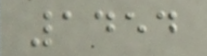1454
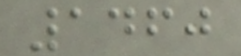1460
